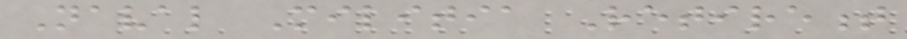Naval Militia Retirement
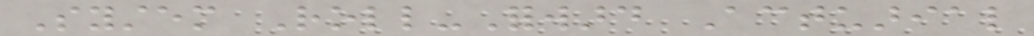System Roll-Forward Actuarial
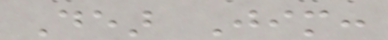Dear Jim:
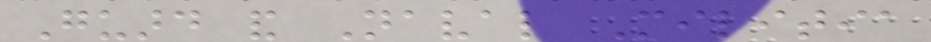Guard and Naval Militia
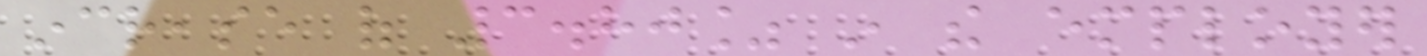increase of 3.80% in the employer
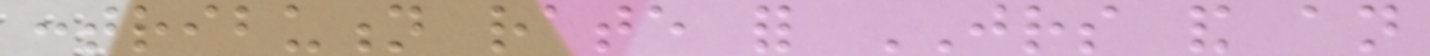contribution rate for JRS and an
